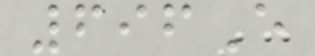696E
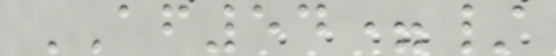AF54=/
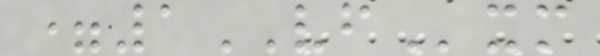=1VFxm
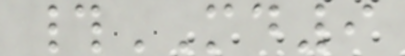#MD9
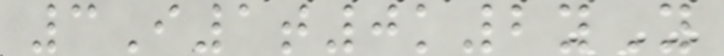3I1t0k2yY
